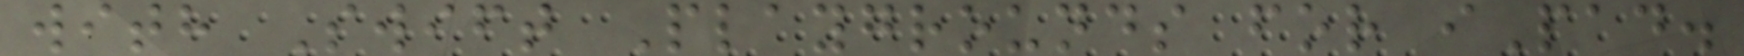with Swift Playgrounds for iPad.
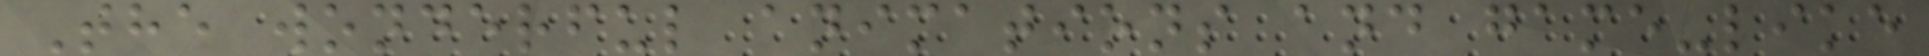The wonderful animations and game-like
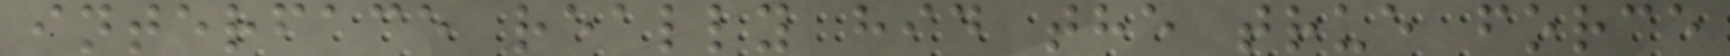interface really hid the true force
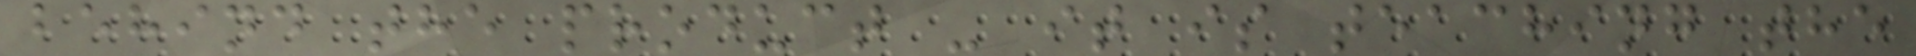behind the product - it is teaching the
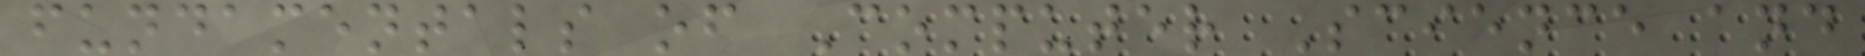fundamentals of Computer Science and
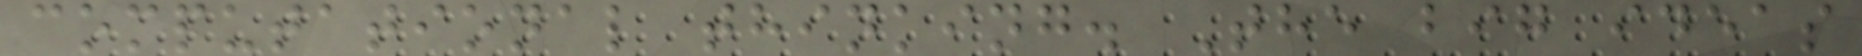computational thinking. The big ideas
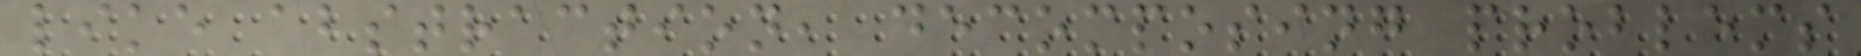like abstraction, decomposing problems
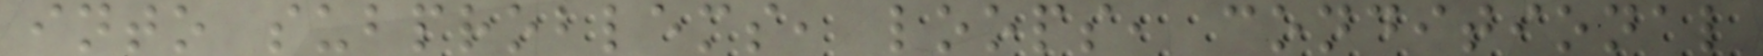into subproblems, loops, conditional
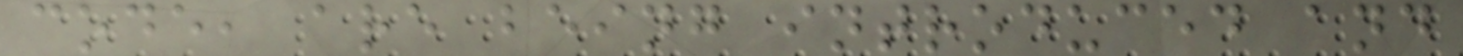code, are being introduced and
